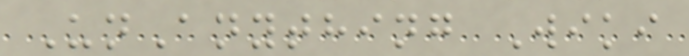UnAnything Wiki
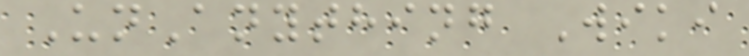UnAnything Wiki
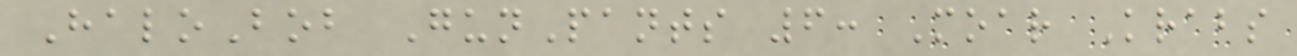HaloBob GunPants 6: Moar Krabs
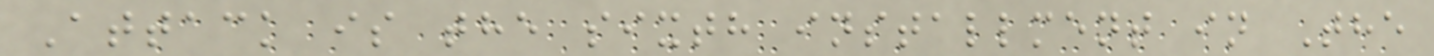Attack is the sixth installment in The
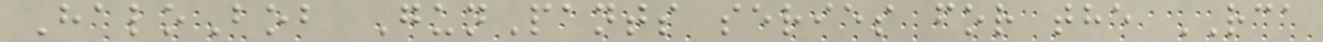HaloBob GunPants series for the RCA
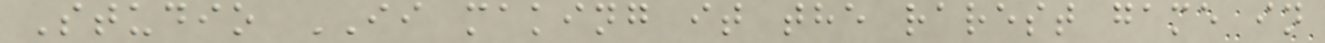Studio II making it the rarest game in
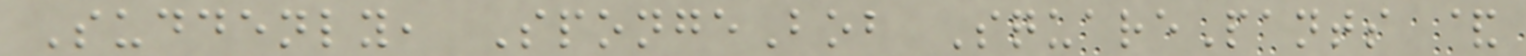Suddenly, SpongeBob SquarePants &
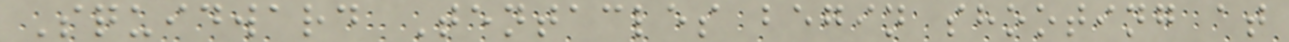Squidward Tentacles begin shooting at
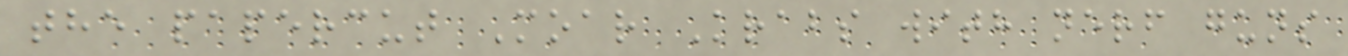the papercut Moar Krabs with nerf guns
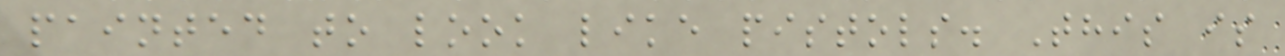painted to look like pistols. This is
